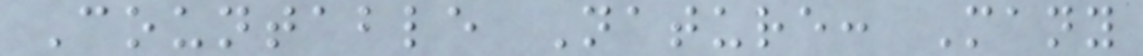Countable Nature: Many
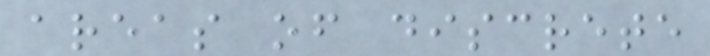areas of discrete
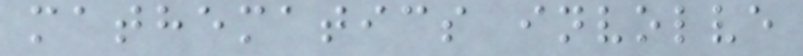mathematics involve
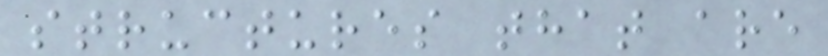structures that are
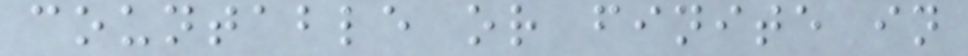countable or finite in
